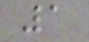1
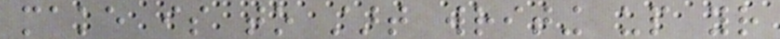make is to start writing up your
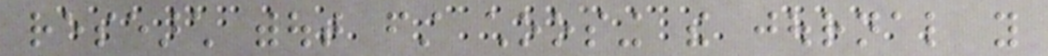research without first choosing the journal you
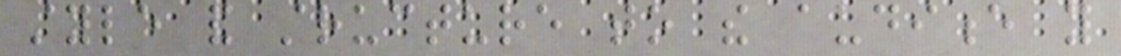style and structure to the audience you
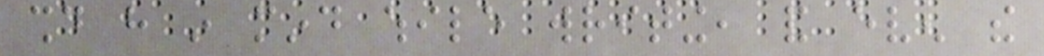should have in mind while writing, and even the
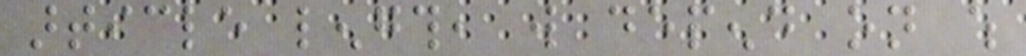article length, will depend on which
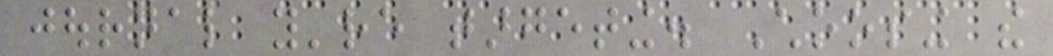journal you're targeting. Choosing the
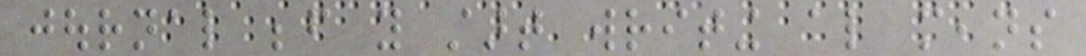journal before you start writing also means
